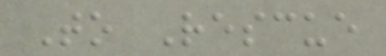To Rescue
